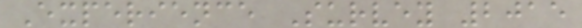Experience Survey 2015
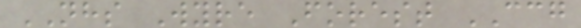NHS Wyre Forest CCG
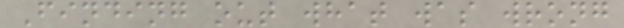Finding out what was wrong
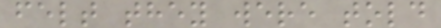felt they were told
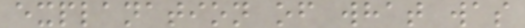explanation of what was
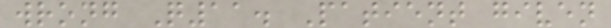wrong Q11. Patient given
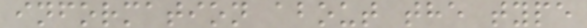information about the type
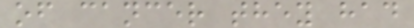of cancer they had
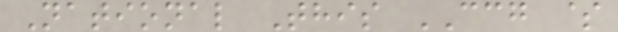National This CCG $
